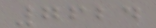7624
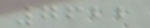7622
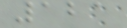121
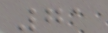71
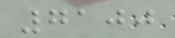7100
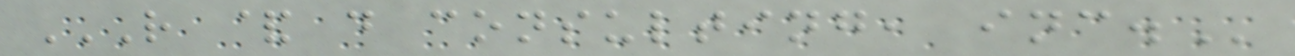R & D CONSULTING, INC.
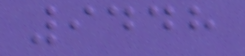9448
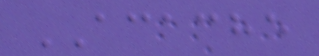ACACHE
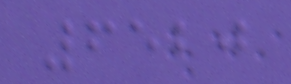6520
